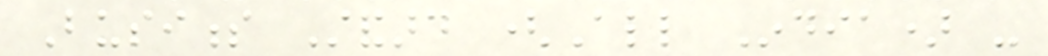Business Standard (All India) -
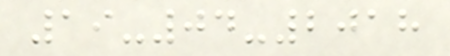19-04-2018
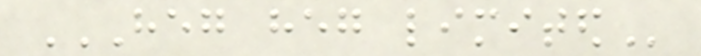HEG HEG LIMITED
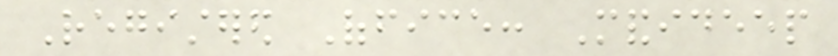Registered Office: Mandideep
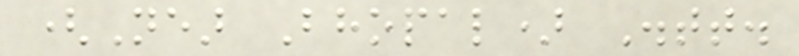(Near Bhopal) Distt.
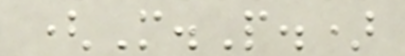(M.P.)
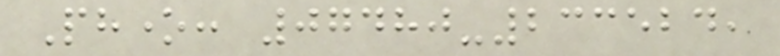Phone: 07480-233524,
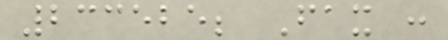233525; Fax :
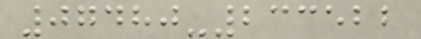07480-233522
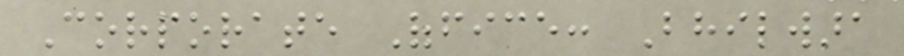Corporate Office: Bhilwara
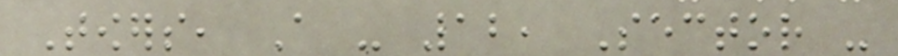Towers, A - 12, Sector -
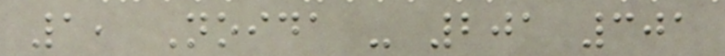1, Noida - 201 301
